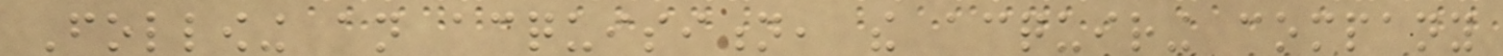Following an acquisition, the acquiring company
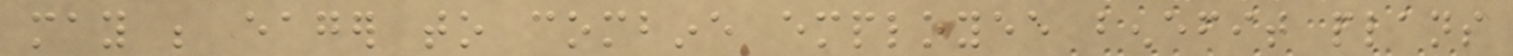may be eager to combine employee benefit plans
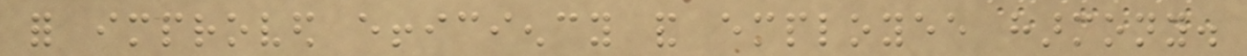for improved efficiency and employee harmony.
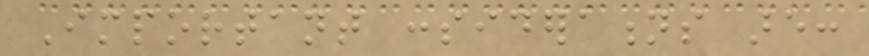Important considerations are:
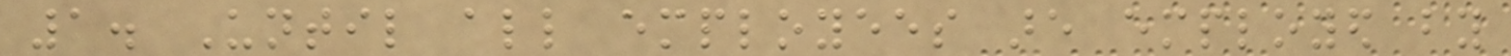1. Until all employees are employed by
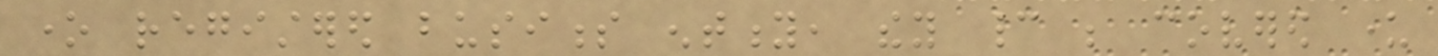one registered business entity, they cannot be covered under
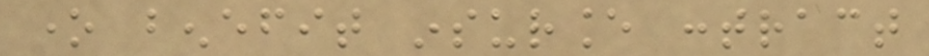one benefit insurance contract
